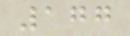177
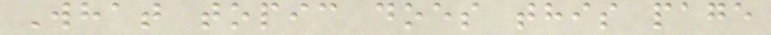What topic does this page
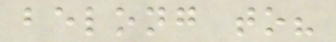belong to?
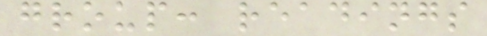group: readings
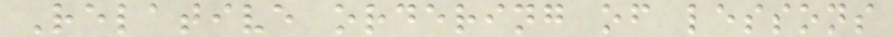Relative ordering of lessons
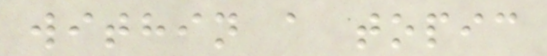within a topic
